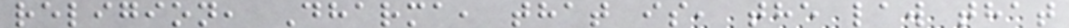religion, Dharma, that is, the law that
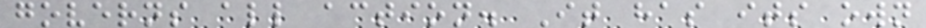governs all action. It has its own
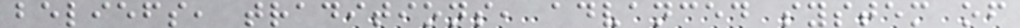beliefs, traditions, advanced system of
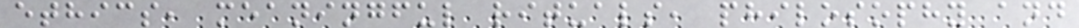ethics, meaningful rituals, philosophy and
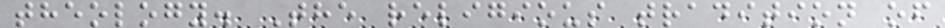theology. The religious tradition of
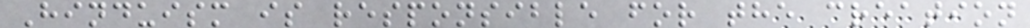Hinduism is responsible for the creation
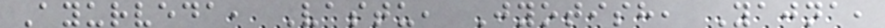Ayurveda, Vastu, Jyotish, Yajna,
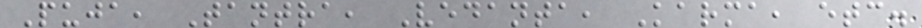Puja, Tantra, Vedanta, Karma, etc.
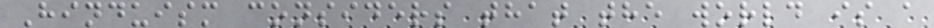Hinduism considers that the world is a
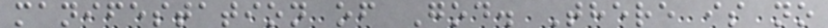manifestation of God. There is no
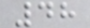48
